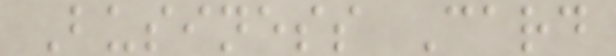Business Card
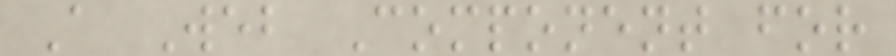A Web Component for
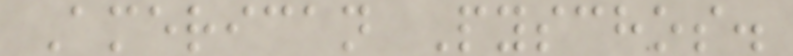American Pyschos.
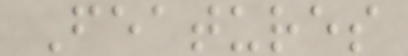Features
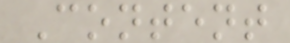Content
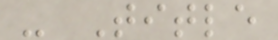- Title
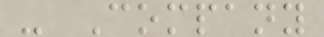- Company
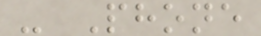- Phone
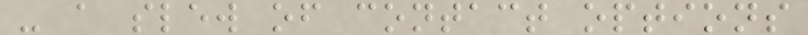- a slew of contact options
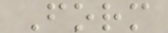Form
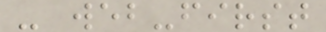- web-first
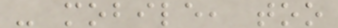- mobile, too
